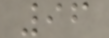96
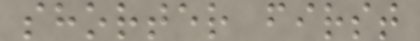shorter first
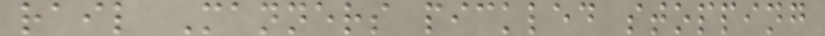rail Manners pickled stopping
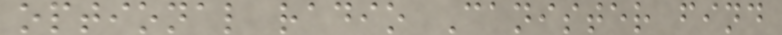optional radio Canister find
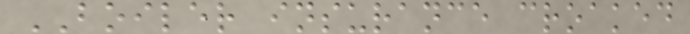BOILER insurance croaked
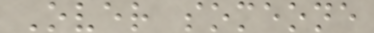Over someone
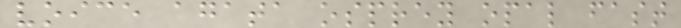voice agata osprey opal fast
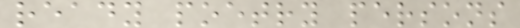ready poetry persons
